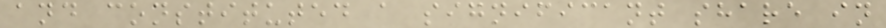and constituted a significant share in
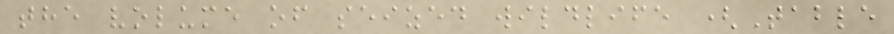the volume of seized wildlife (Table
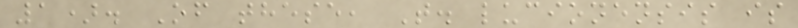1). Of these, T. lucionensis is
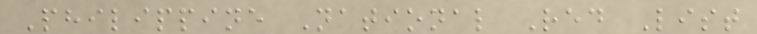Philippine National Red List
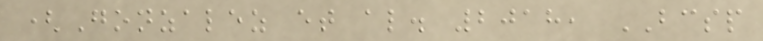(Gonzalez et al. 2018, BCSP
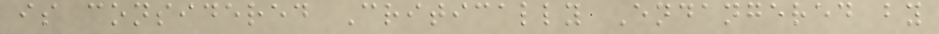is considered Critically Endangered by
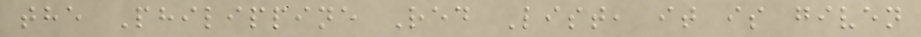the Philippine Red List, it is given
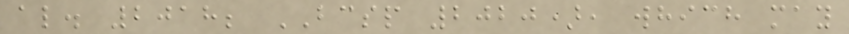al. 2018; BCSP 2020), which may
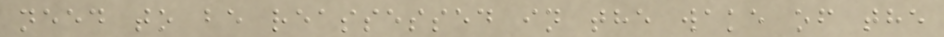need to be reassessed in the wake of the
